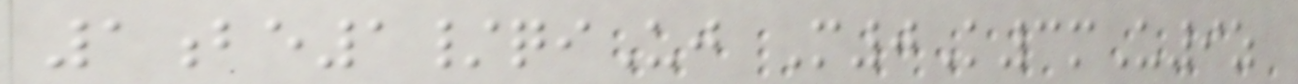1be1/qiUj M0K3mU9z
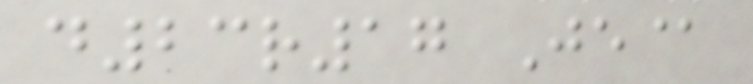d23r17 Je@
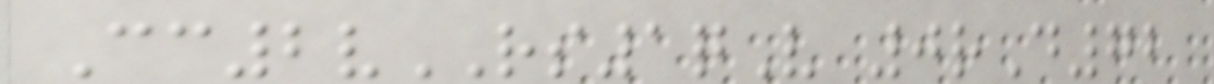Cc2vRS1qV 0rD72
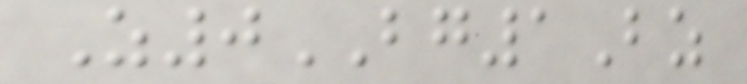Z0BG1Bz
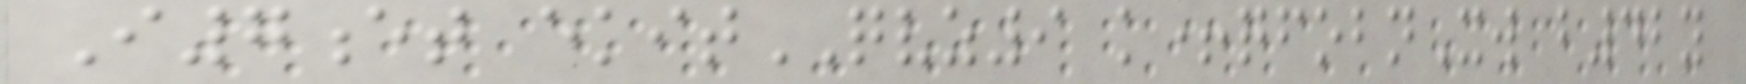I7et ekitQVZ9 k+qfobnXw b42y
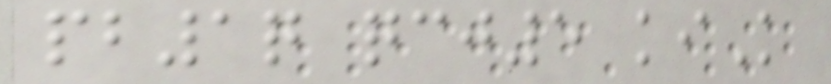pb1q qcj5 kiK
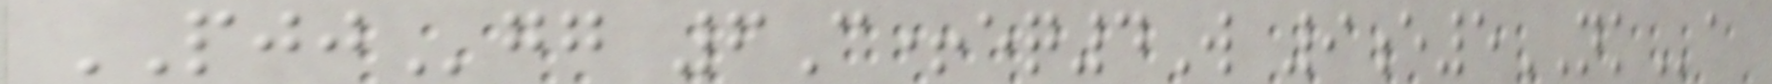PJJgg 6C+eq4W 9e5NKa
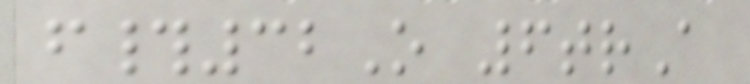f#32O 6trA
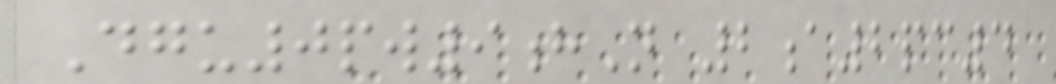Dgu0pw9hN 2a2pc4
